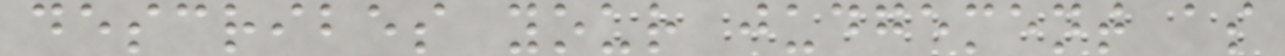describes your judgement as
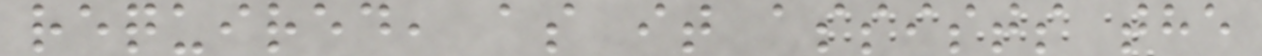required, as it assists the
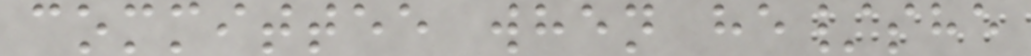committee when he/she
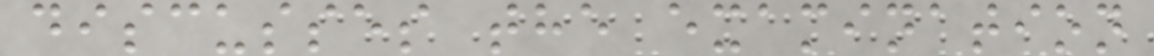discusses the examination
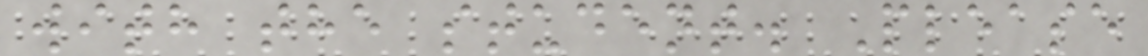with the student. Please
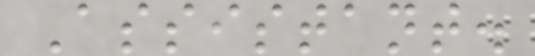Assistant.
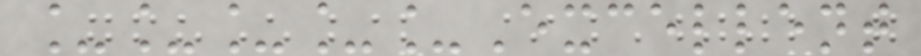_____Excellent
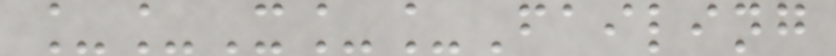__X__Failing
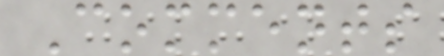Comments
